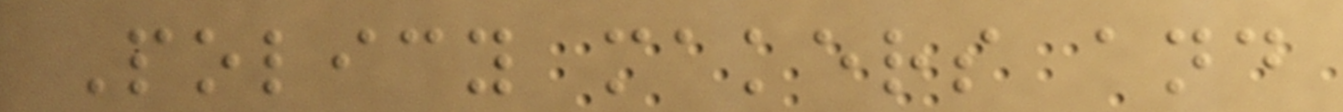Policy makers and
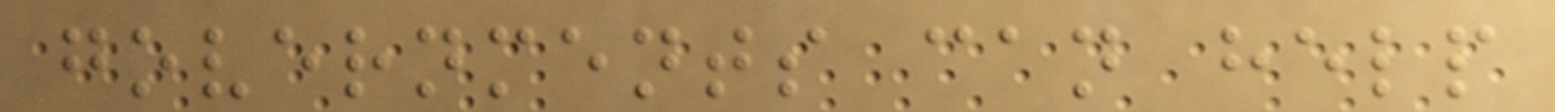governments can help
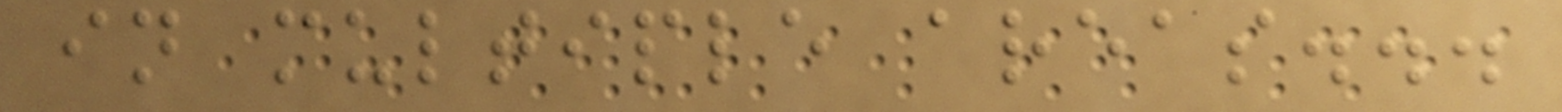in multiple areas...
